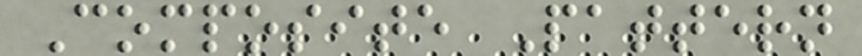Composite Pattern
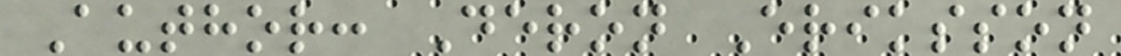Author: Deron Eriksson
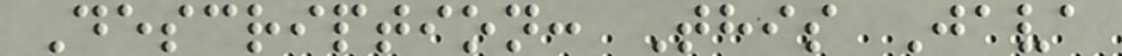Description: This Java
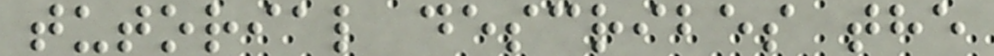tutorial describes the
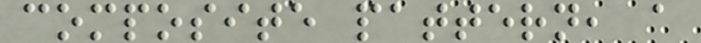composite pattern, a
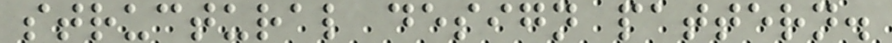structural design pattern.
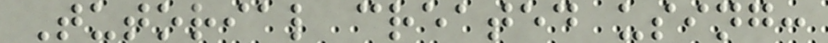Tutorial created using:
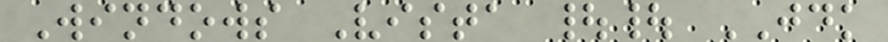Windows Vista || JDK
